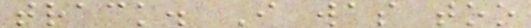track. I was too
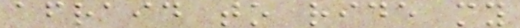afraid to ride my
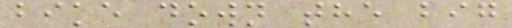bike down the big
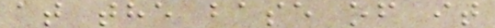at the base of it
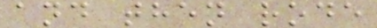and then rode
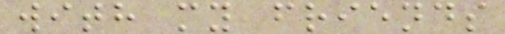with my friends
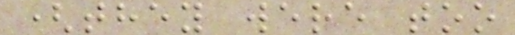(they were too
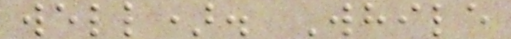well). While
